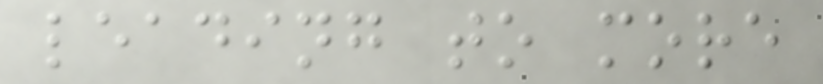leading to more
